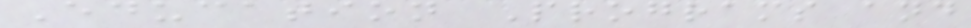Education Programs and
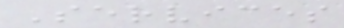Services
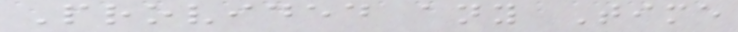Provided any Time
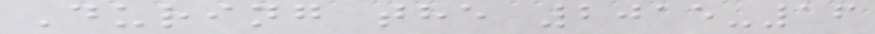During the 2015-16
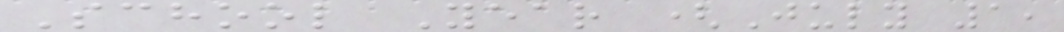School Year (July 1,
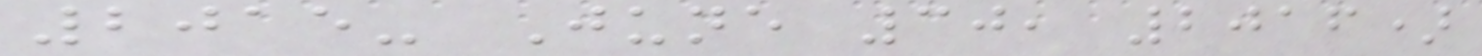2015- June 30, 2016)
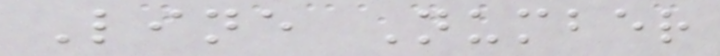Line Number
